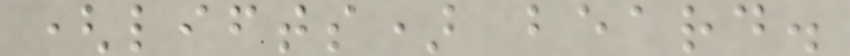(lifts) beard.
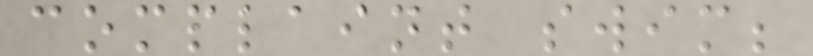complaint swim;
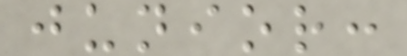junior:
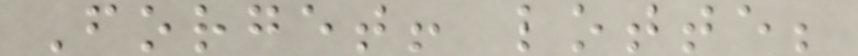Forget! lotte;
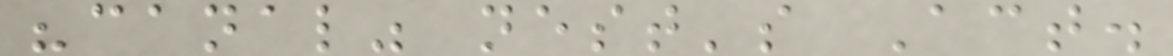"canal" nest's Act.
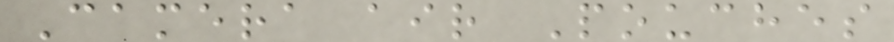Camera air Pouches
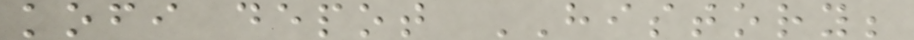kofi depot HISTORY;
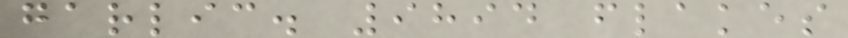garlic. 9894 flakes
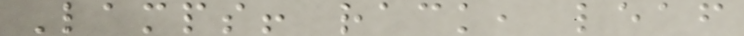Lamps! rack, leaf
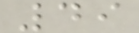49
